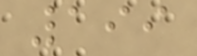199
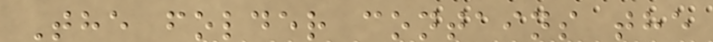The folder contains the
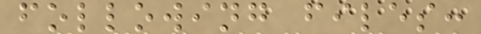following files:
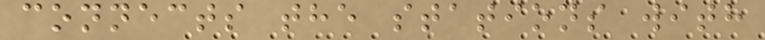connects the stations with
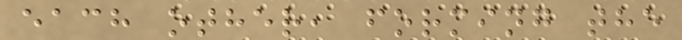each other, forming the
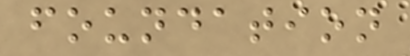foundation
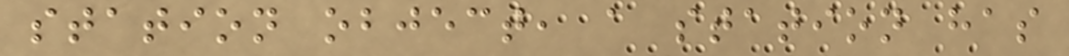station object, a station has
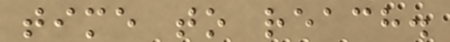time to reach.
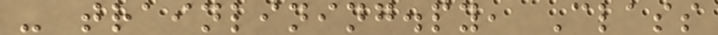- trainlining.py, Class
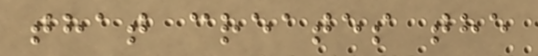that creates the
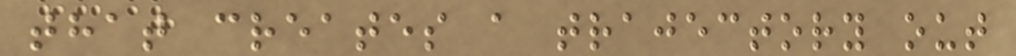that creates a trajectory out
